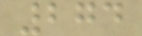274
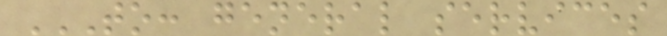TO: GENERAL SERVICES
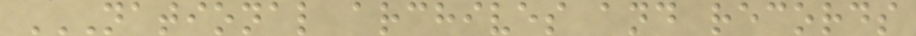NATIONAL ARCHIVES AND RECORDS
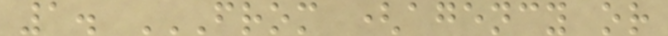1. FROM (AGENCY OR
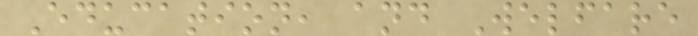Education, and Welfare
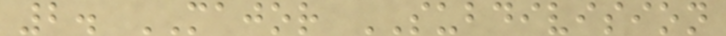2. MAJOR SUBDIVISION
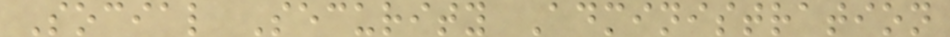Social Security Administration
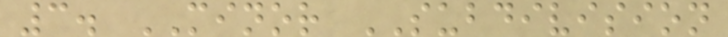3. MINOR SUBDIVISION
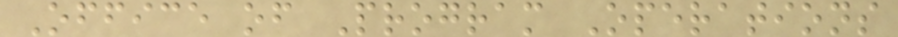Office of Program Operations
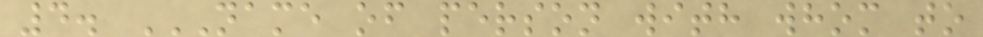4. NAME OF PERSON WITH WHOM TO
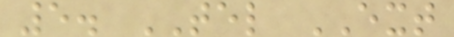5. TEL EXT
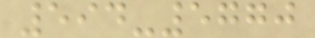594-5770
